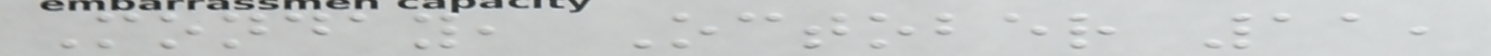Monday, October 11,
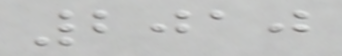2010
